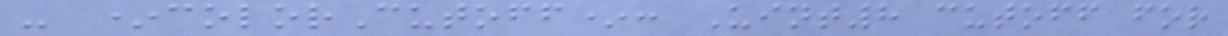- *colorCutoff*: Uint8 cutoff for
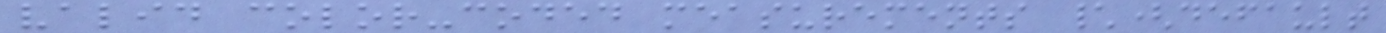valid color-coded measurements \(default
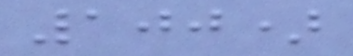100)
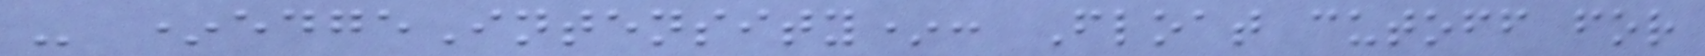- *edgeIntensity*: Float cutoff for
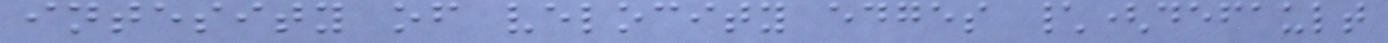intesity of velocity edges \(default
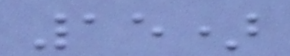15)
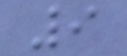9
